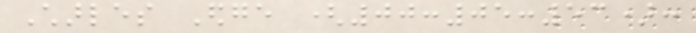Charles Edge (00:05:53):
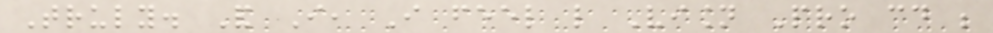Truly. And I, I feel like Vision Pro could be
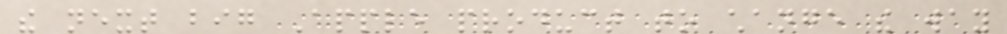the next big Apple product to change the way
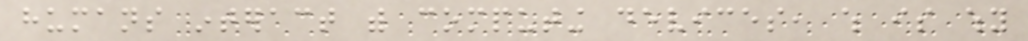humans interact with computing devices, which is why
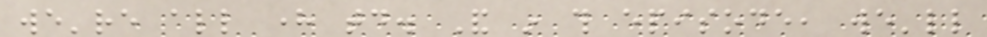we're all here today. And in this episode, we'll
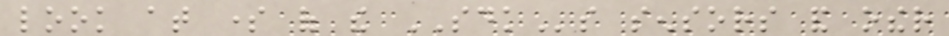look at some of the SDKs sensors and other
